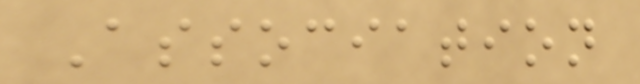Association
